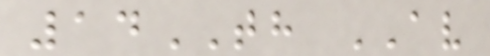14TH AV
